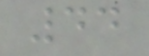44
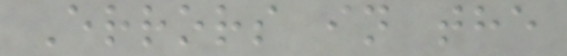Errors in the
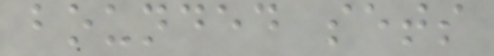bounded sets
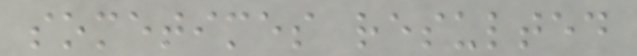sometimes resulted
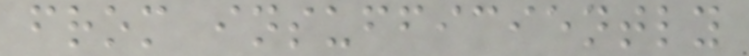from insufficiently
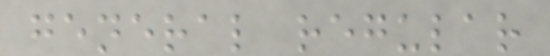general regular
